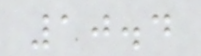10.4
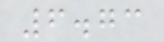6.73
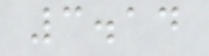3.14
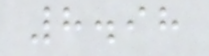8.98
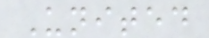United
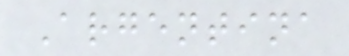Argentina
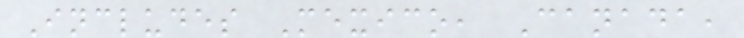Includes Mexico, Canada,
